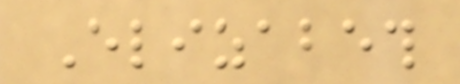Elizabeth
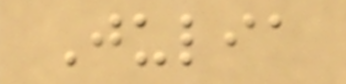Julia
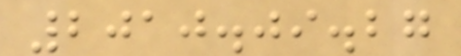2010.09.27
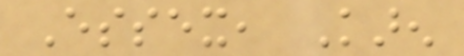Essex, Karen
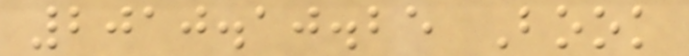2010.10.25 Book
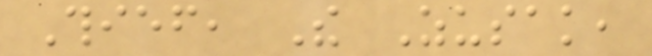Thief, The Zusak,
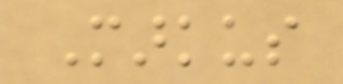Markus
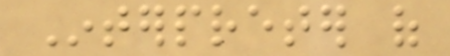Interpreter of
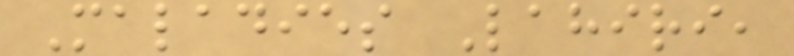Maladies Lahiri,
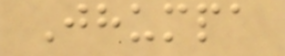Jhumpa
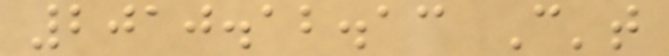2010.12.13 Can't
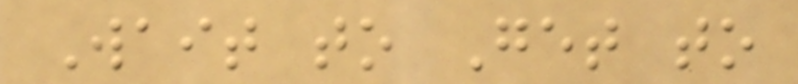Wait to Get to
